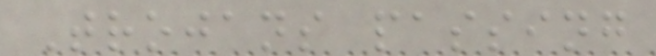Trojans passing
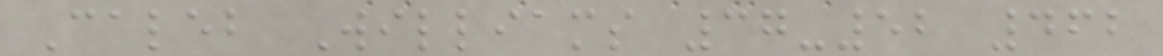Caleb Williams 37-52 462
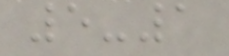5-1
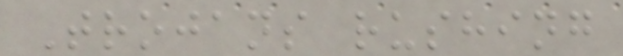Trojans rushing
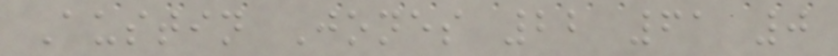Austin Jones 22 61 0
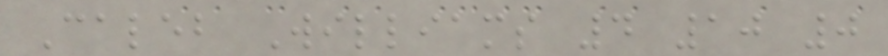Caleb Williams 4 10 0
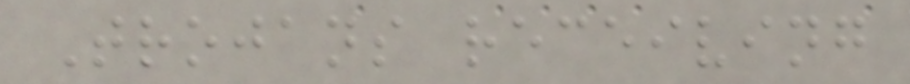Trojans receiving
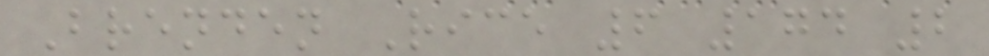Brenden Rice 6 174 2
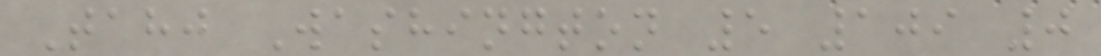Tahj Washington 5 109 0
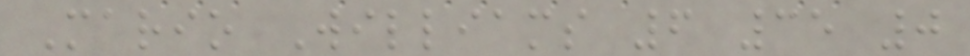Mario Williams 6 35 0
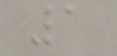1
